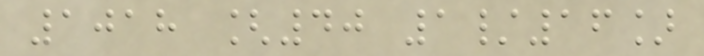1018 [40 1/16]
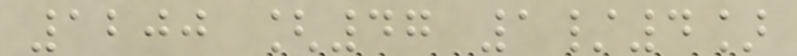1200 [47 1/4]
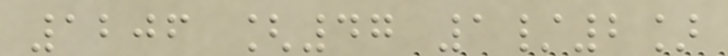1206 [47 1/2]
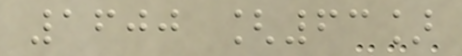1600 [63]
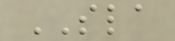SLA
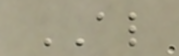AL
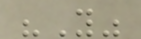"Y"
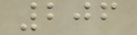206
